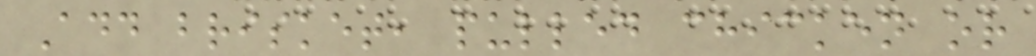Add brisket, pulled chicken or
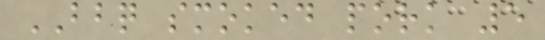BBQ smoked pork 5
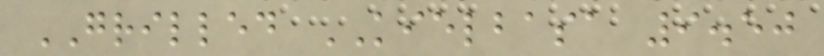GRILLED KIELBASA 9.50
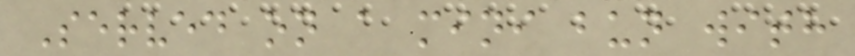Served on a mini bun with
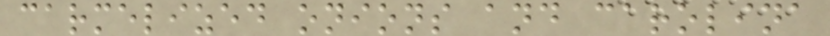carmelized onions and carolina
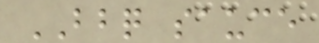BBQ sauce
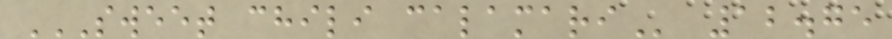SWEET CHILI CALAMARI 12.75
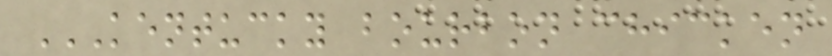KENTUCKY BOURBON CHICKEN
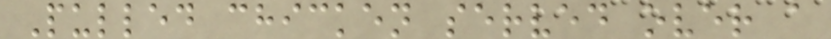Pulled chicken served over a
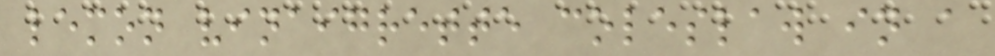lemon vinaigrette coleslaw in a
